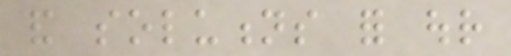and solutions for our
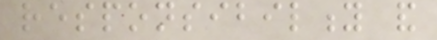responsibility and
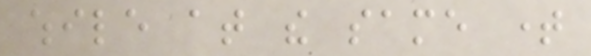while at the same time
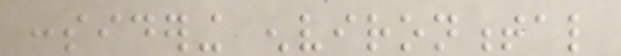considering environmental
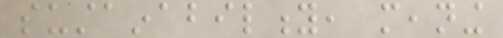sustainability, meaning
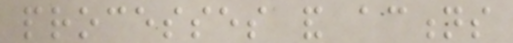processes and actions
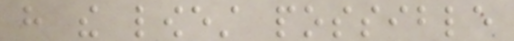have the lowest possible
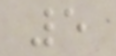5
